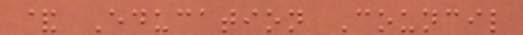& Education Council
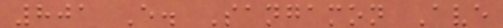801 E. Sangamon Ave
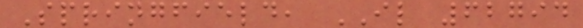Springfield, IL 62794
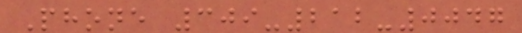Phone 309-212-0047
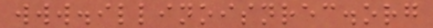www.illinoisnrec.org
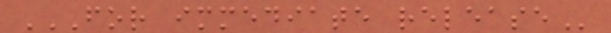FOR IMMEDIATE RELEASE
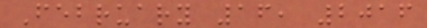February 16, 2016
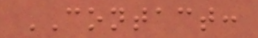CONTACT:
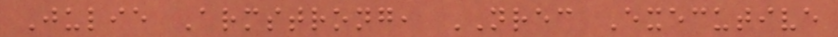Julie Armstrong, NREC Executive
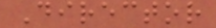Director
